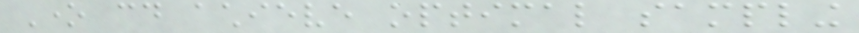One could achieve optimal sampling
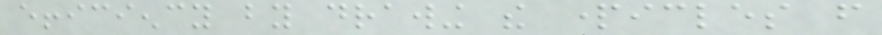efficiency by drawing the particles from
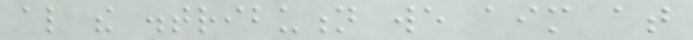also the distribution we aim at
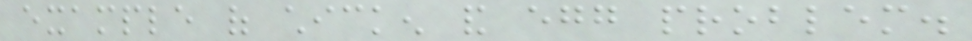example of chicken and egg problem.
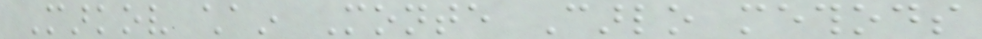Markov chain Monte Carlo methods
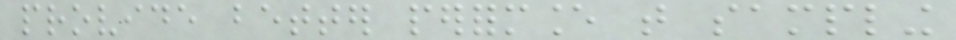provide better performance that sampling
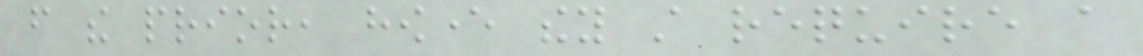from the prior, however they still require a
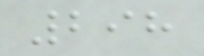298
